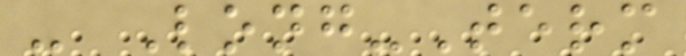- Long-Term
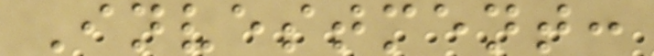Investment:
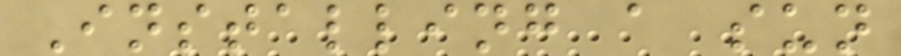Installing a sun
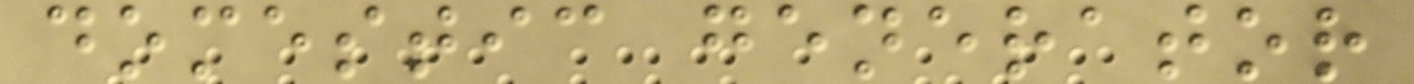domestic generator
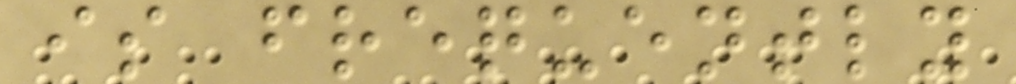is frequently
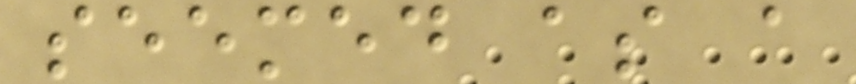seemed as a
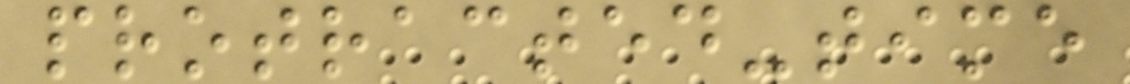protracted-time
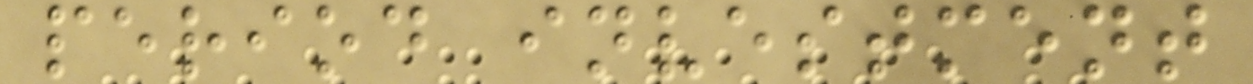period investment
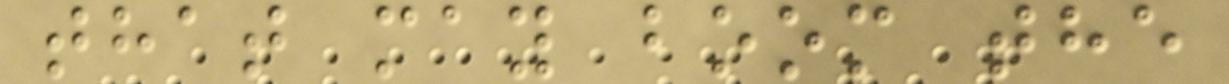that may boom the
